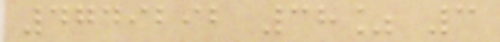4749292 38% 3
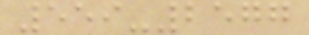559-2577
